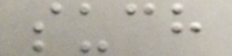such
